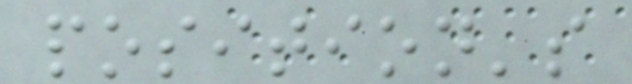position's
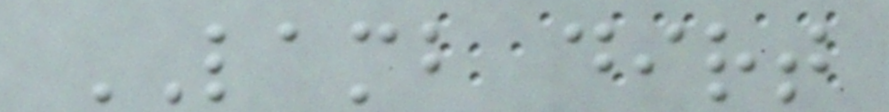LAMB dirt
